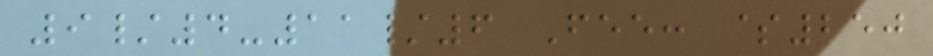9/4-11/6 Fee: $250
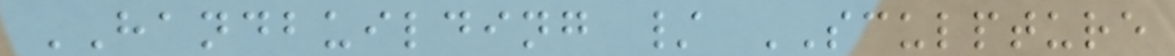HANDBUILDING / SCULPTURE
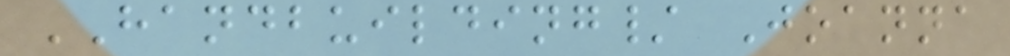HANDBUILDING/ Joanna
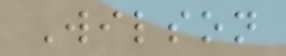Wilson
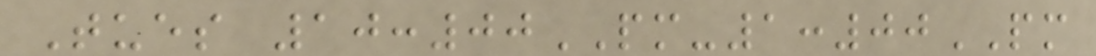Tues 10:00PM-1:00PM
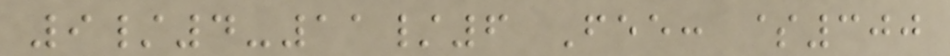9/4-11/6 Fee: $300
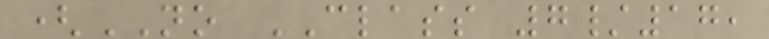(NO CLASS 7/17,
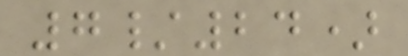7/24)
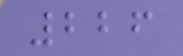226
